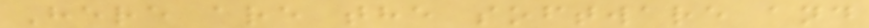Here are the software and
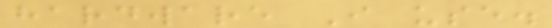hardware I use.
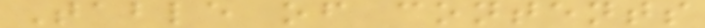Table of contents
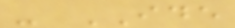- IDE
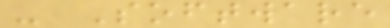- Software
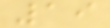19
